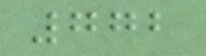772
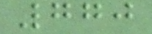770
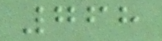768
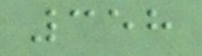358
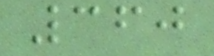360
